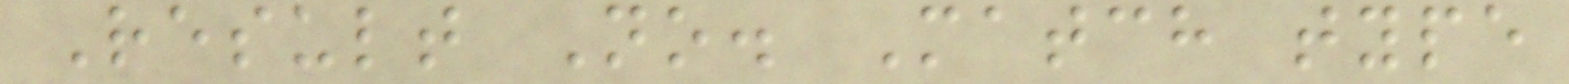Result No. Match type
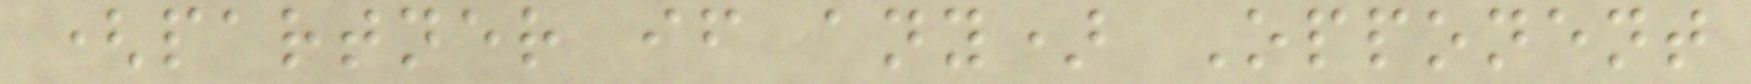(partner if any) Opponent
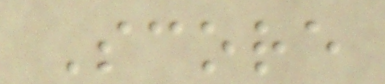Score
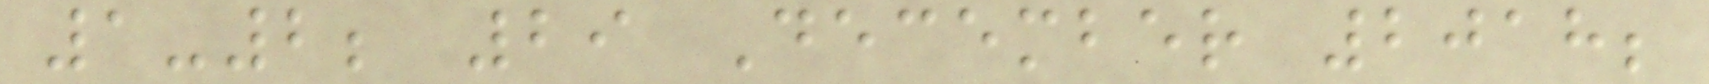1-2; 29 December 2018;
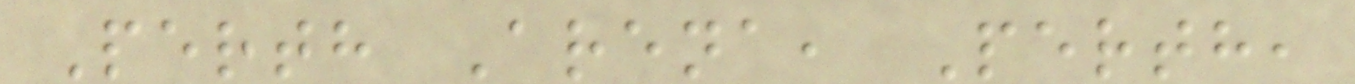Perth Arena, Perth,
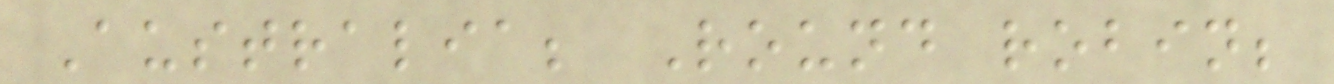Australia; Round robin;
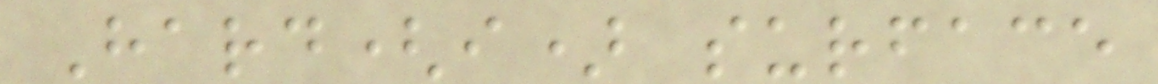Hard(i) surface
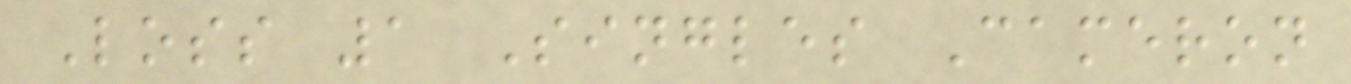Loss 1 Singles Cameron
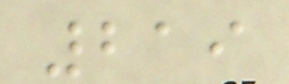219
